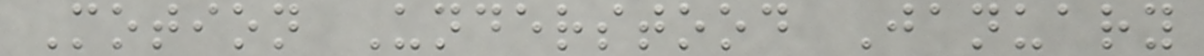Motion Understood January
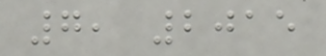7, 2015
